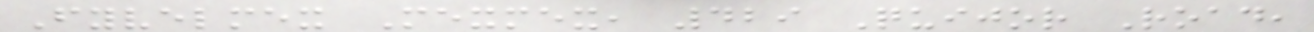Fyvelmex Mexmex, 429 Quijor Road,
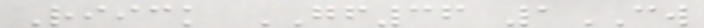Riick GF36 1CW
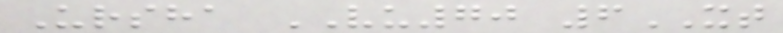Ursha VU70 6XT
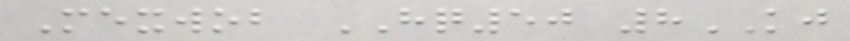Mexwob HQ50 8KJ
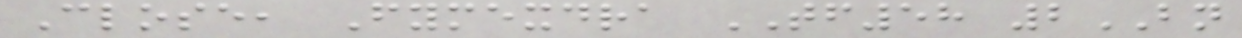Close, Fymexdra TF58 2BN
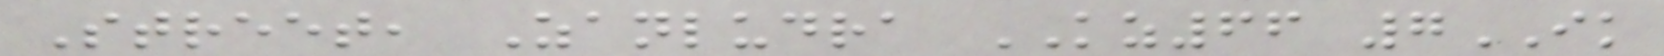Street, Zanludra KZ66 7IK
